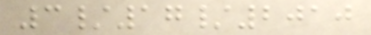3/17/2010
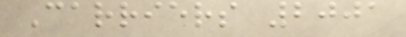Carriers 2001
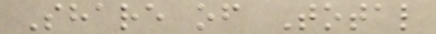Share of Total
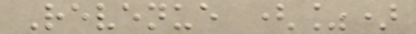Revenue (%)
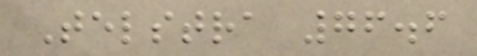Telstra 76.6
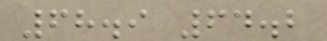68.9 64.2
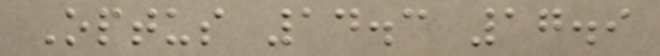Optus 14.3 17.9
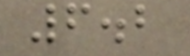6.2
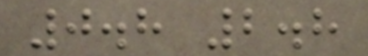0.8 2.8
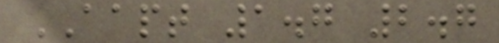AAPT 1.7 2.7
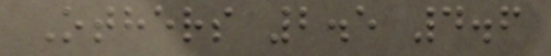Others 2.5 4.6
